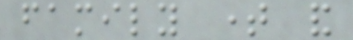family time and
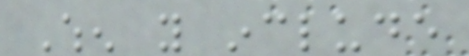When you include
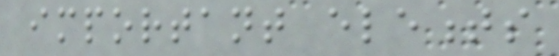important elements
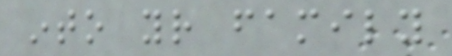into your family
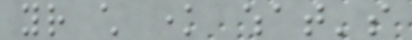your child know what's
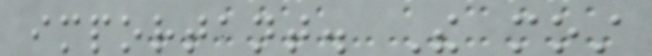important. The most
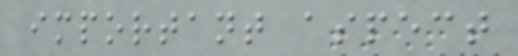important aspect
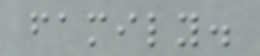family.
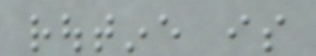routine is
